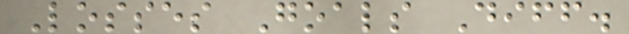Losses Goals Diff.
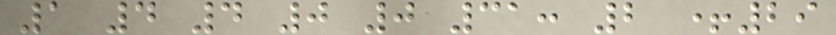1 4 4 0 0 31: 2 +29
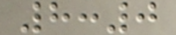8:0
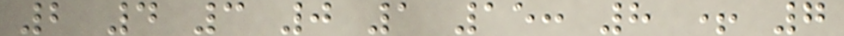2 4 3 0 1 15: 8 + 7
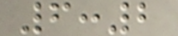6:2
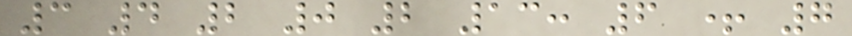3 4 2 0 2 13: 6 + 7
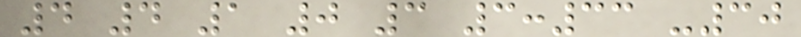4 4 1 0 3 3:33 -30
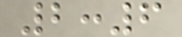2:6
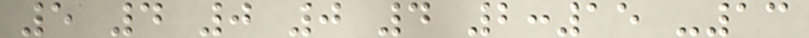5 4 0 0 4 2:15 -13
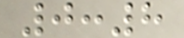0:8
